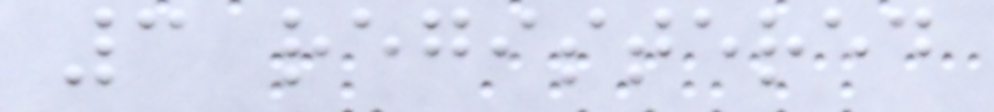3 registered
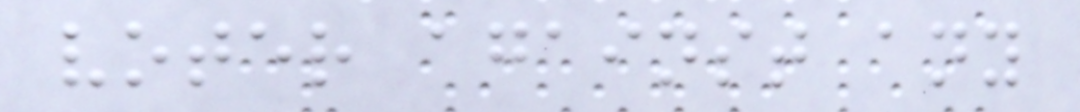voter against any
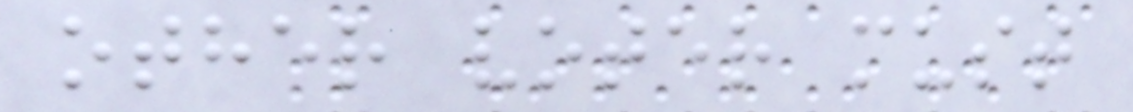other voter must
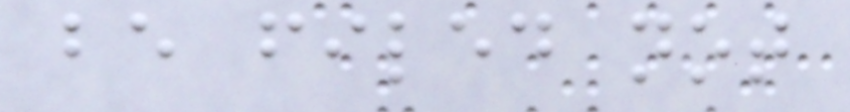be filed not
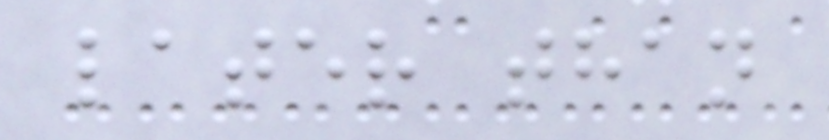later than
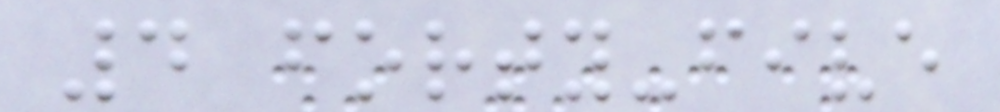4 forty-five
